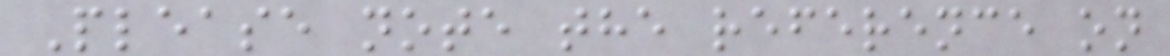Please note the reference on
